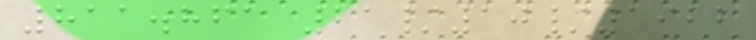811.861 21/10/1922
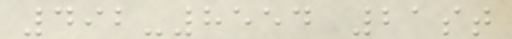492-8554 21st
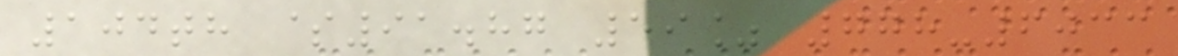104th $91.87 59% 778-6033
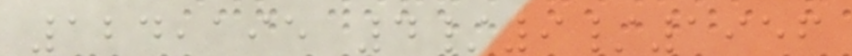124,195 4/9/1956
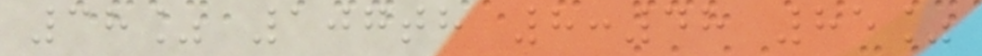38% 107th 8:48 85%
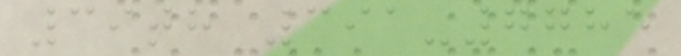39th 391-7785
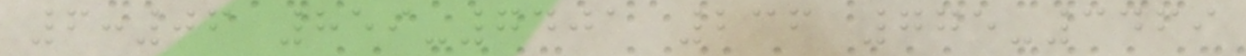6:06 859-7401 236 775-3469
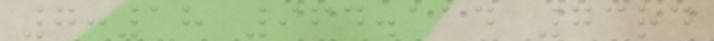7:18 964.114 73rd
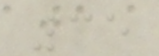35
